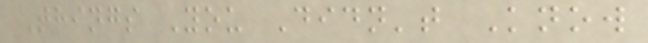Things You Didn't Know
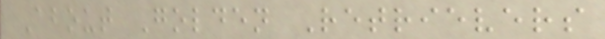About Golden Retrievers
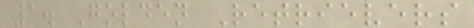1. Golden Retrievers
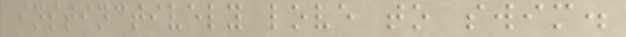instinctively love to swim.
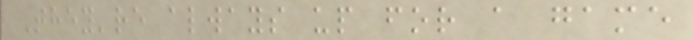They're always up for a game
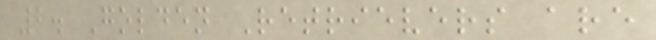2. Golden Retrievers are
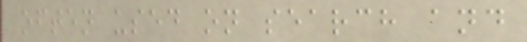often used on search and
